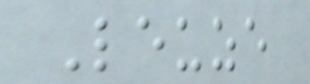Leuze
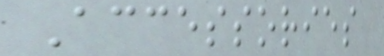Accessories
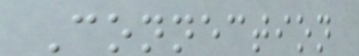Connection
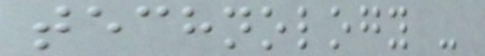technology -
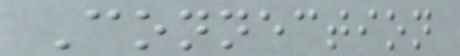Connection
